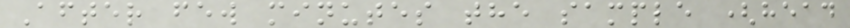After few minutes the sample (head
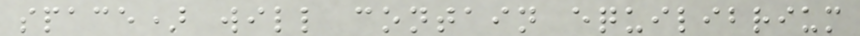space) will contain equilibrium
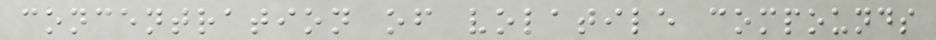concentration of volatile compounds
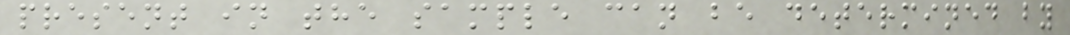present in the sample can be determined by
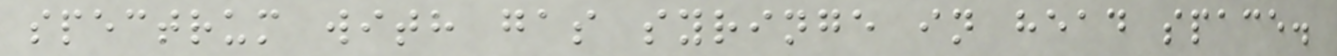spectrum with gas syringe in head space.
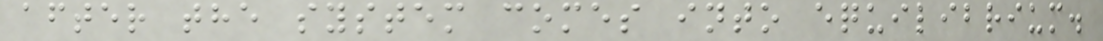after the system comes into equilibrium.
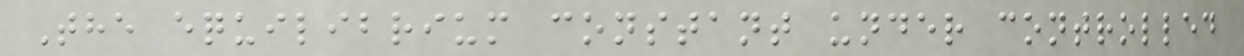The equilibrium constant under controlled
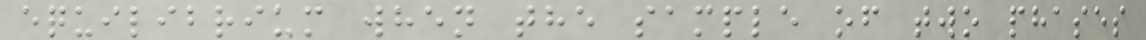equilibrium when the sample of two phases
